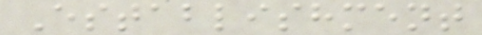Establishment
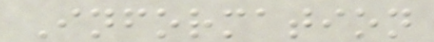Information
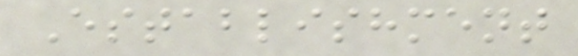Establishment
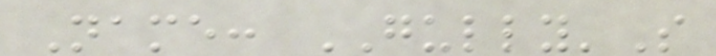Name: GULLY'S
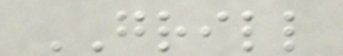GRILL
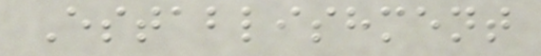Establishment
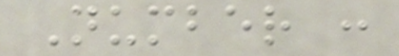Number :
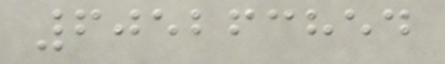605263854
